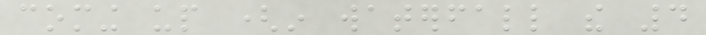coming up (in waterfall the 4
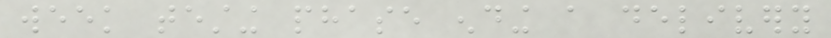week testing phase ending a delivery
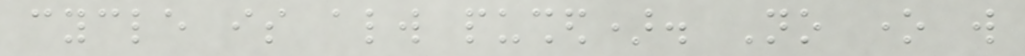cycle is always pushed). No one will
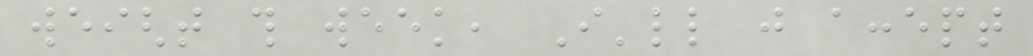weight this week, I'll just accept
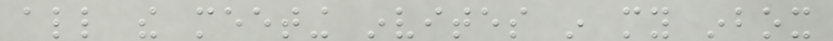all the meeting invites in my inbox
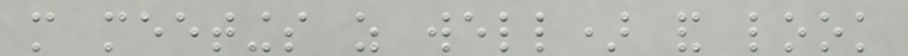more meetings as well) and look
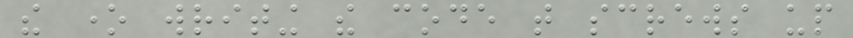the one writing the code that screws up
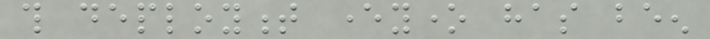this deployment everyone has been
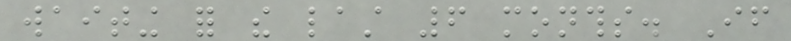waiting for the last 6 months. If
